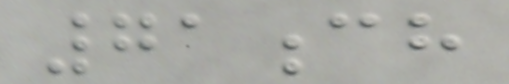71ch
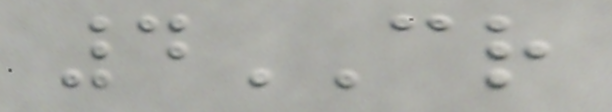4CR
